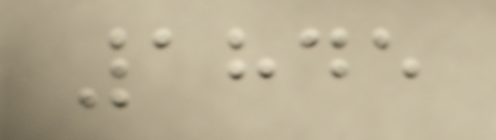1845
